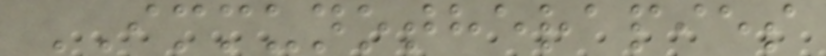IMMUNOTHERAPIES
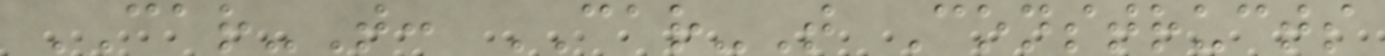CAR-T: CAR-T Constructs
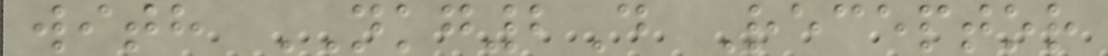with NKG2D Receptor
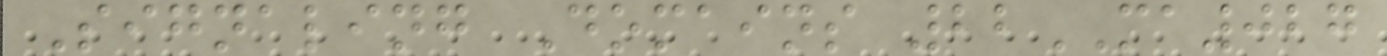Signaling Domains 22MA027
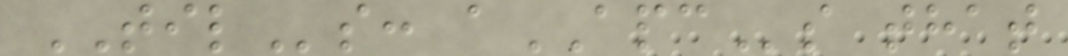TILs: aAPCs that
